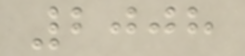2008
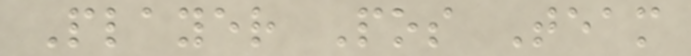Player Pos Team
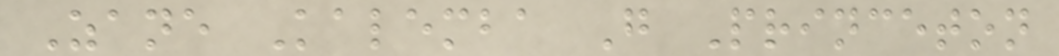Zane Kalemba G Princeton
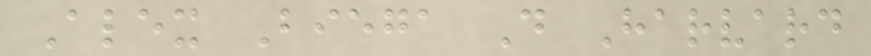Alex Biega D Harvard
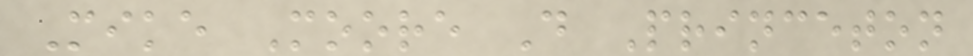Mike Moore D Princeton
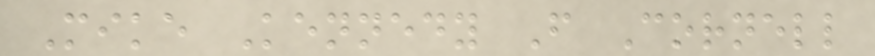Mike Kennedy F Cornell
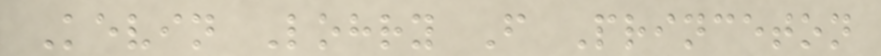Kevin Lohry F Princeton
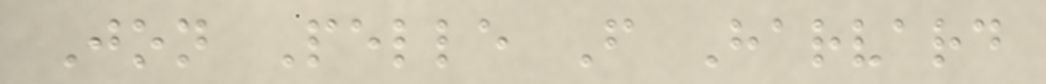Jon Pelle F Harvard
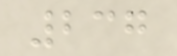237
